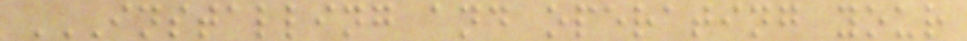INSTALLING AND OPERATING YOUR
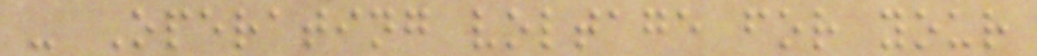- Operating voltage for your
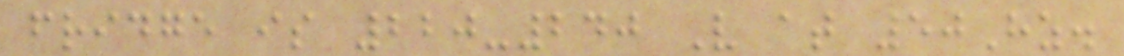fridge is 220-240 V at 50Hz.
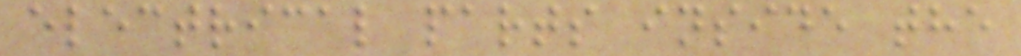electrical parts inside the
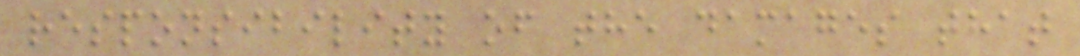responsibility of the damages that
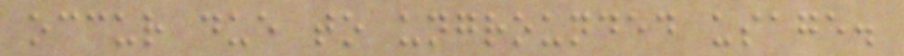occur due to ungrounded usage.
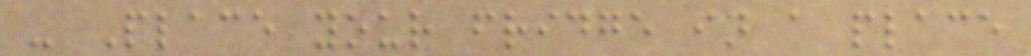- Place your fridge in a place
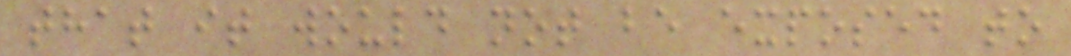that it would not be exposed to
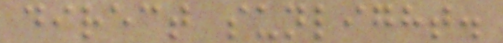direct sunlight.
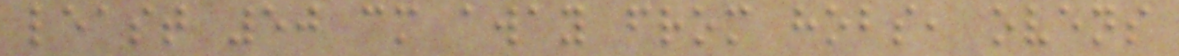least 50 cm away from hobs, ovens
